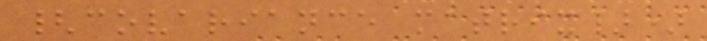{covariance matrix})
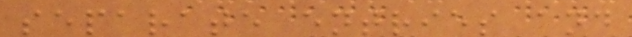separate entries and
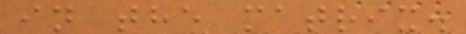in the matrix.
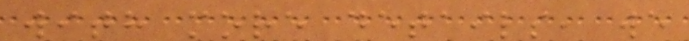with more details, we
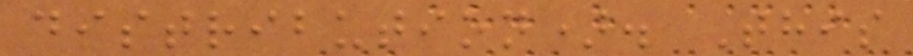distribution). This
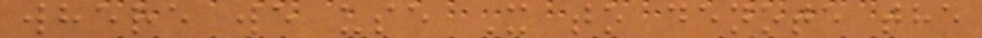where we use X to denote the
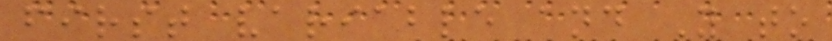first variable and Y to
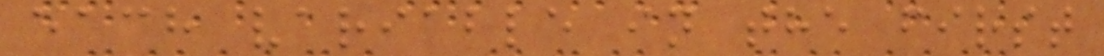each variable in the first
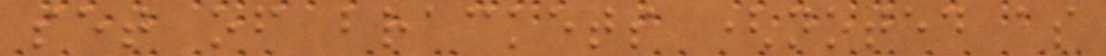set of brackets (noted as
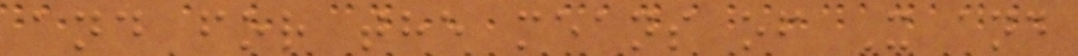and for the means of X and
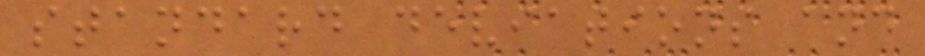standard deviations and
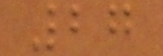27
